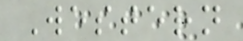Western
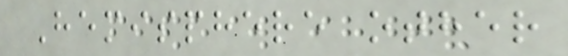Hemisphere other
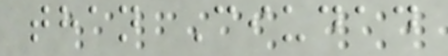than Ciudad
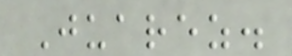Juarez.
